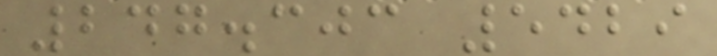247.303 5429
